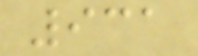931
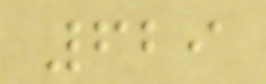629
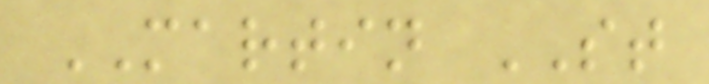MARTIN ST
